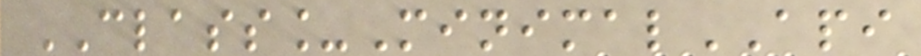CLASS_MinimalAPI
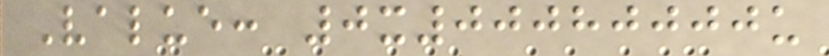Value: 0x00080000u
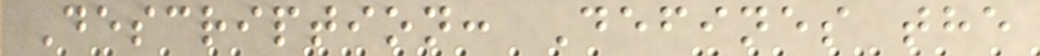Description: Defines the
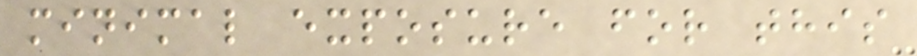minimal exposure for this
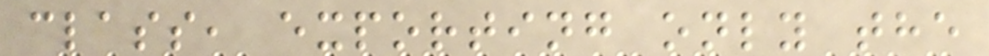class, exporting only the
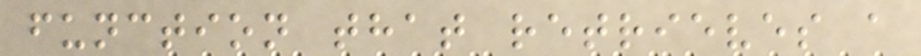function that retrieves a
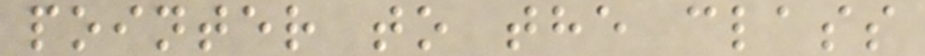pointer to the class
